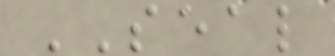SEAL
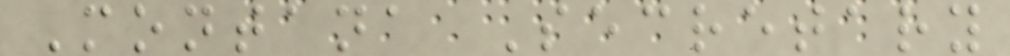Montana Secretary
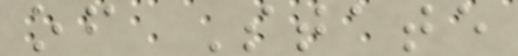of State
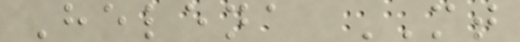Helena MT
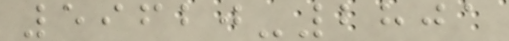59620-2801
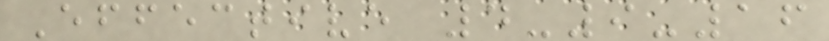Effective 4-9-16
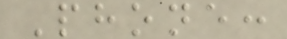Phone:
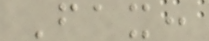Fax:
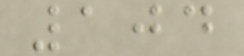104
